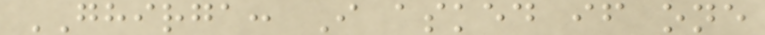GHIRGA: I asked if one
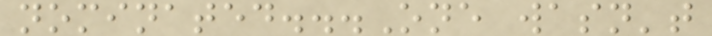nominated...One wasn't
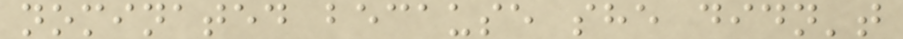nominated because she didn't
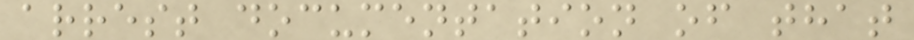arrest documentation of that
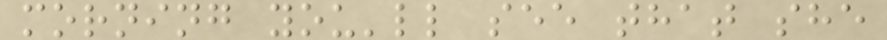morning you'll see that she
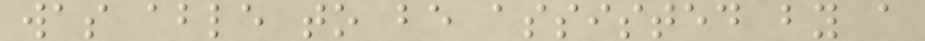was able to be assisted by a
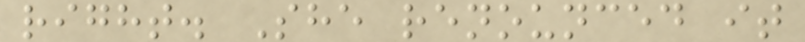right. She renounced it
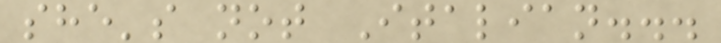she's not Italian...
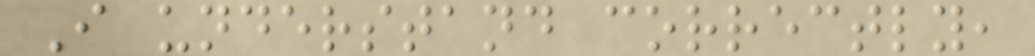I understand correctly,
